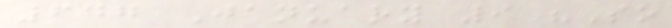647 January 9 "So
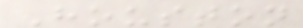Houston
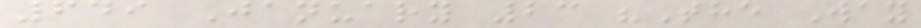649 January 23 "The Way
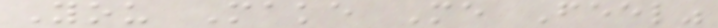You Make Me Feel"
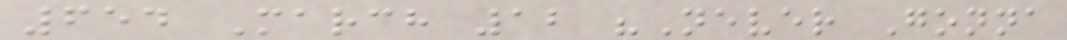654 March 12 "Never Gonna
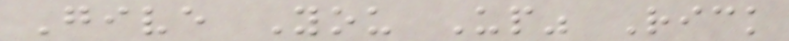Give You Up" Rick
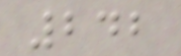242
